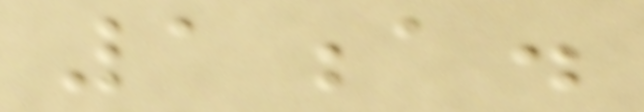1a.
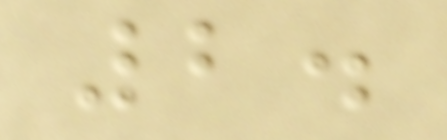2.
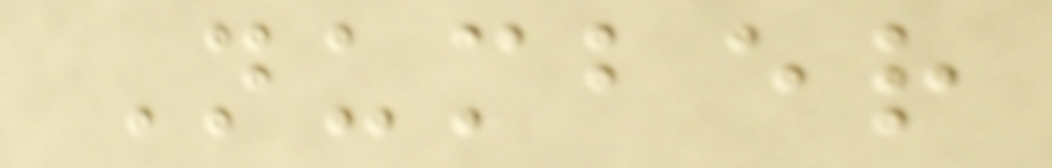Number
